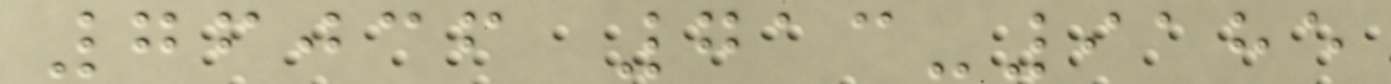76036 713-9185
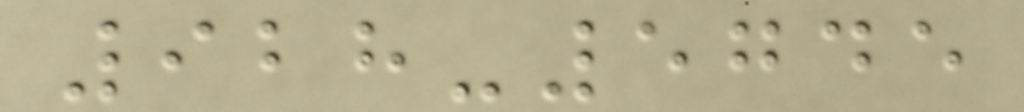928-5745
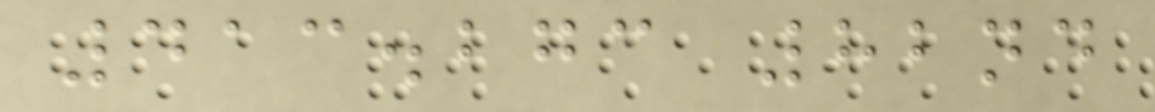413.273 82nd
